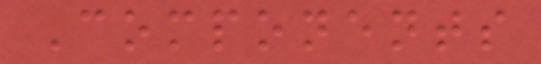Components
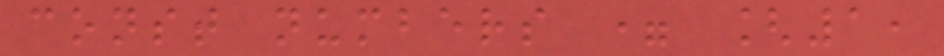const numbers = [1,
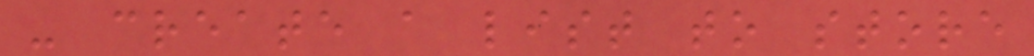- create a list to store
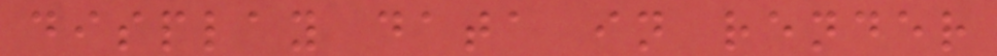display data in render
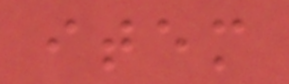item
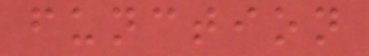function
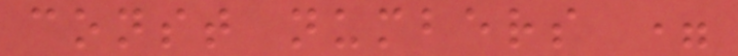const numbers =
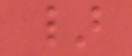}
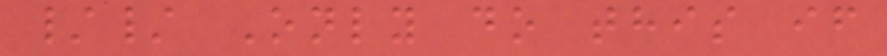// Only do this if
